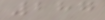287
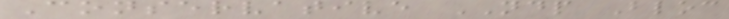Conservative NDP Bloc
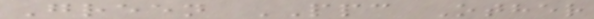Green PPC Other
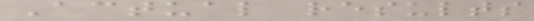Actual results
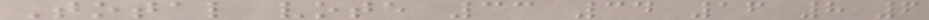Total vote 33 34 16 8 6
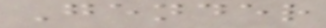Gender
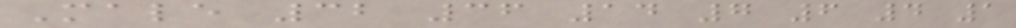Male 32 36 14 7 6 4 1
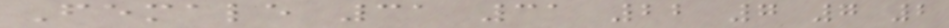Female 31 31 22 7 7 2
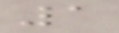1
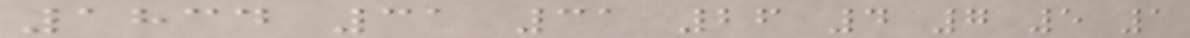1834 31 31 26 4 7 5 1
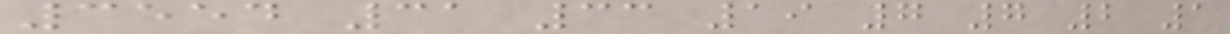3554 31 33 19 7 7 2 1
